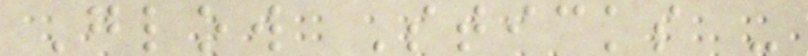Glow Sticks -
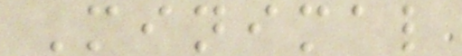Minimal
